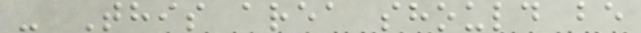- This area should be
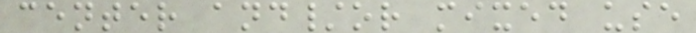center and/or mixed use
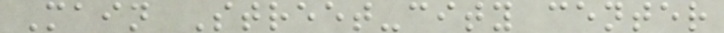Main Street-city center
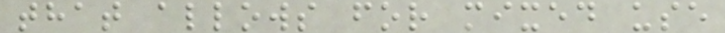that allows for mixed use
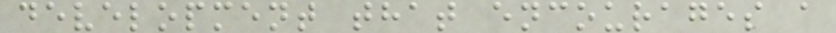development that encourages a
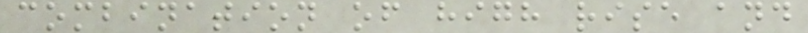combination of high rise and
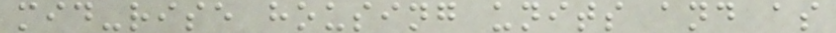mid-rise housing units and as
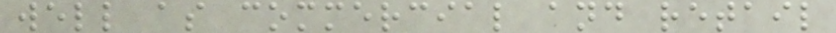well as commercial and retail
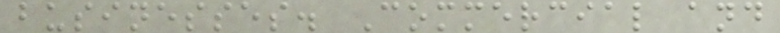businesses. Commercial and
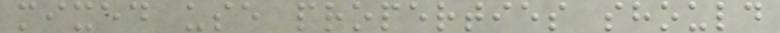mixed use properties should
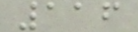116
